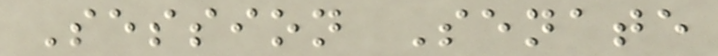Session Senate
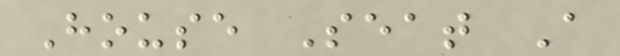House Seat A
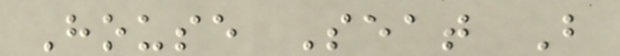House Seat B
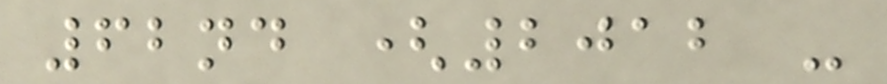62nd (2012 -
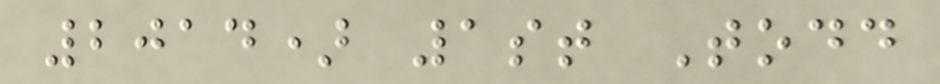2014) 1st Todd
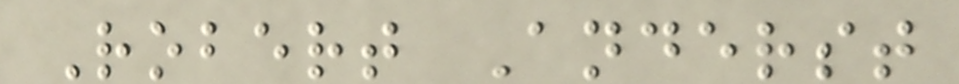Robert Anderst
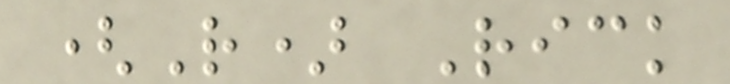(R) Rick
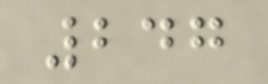247
